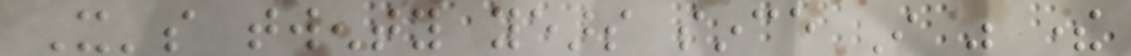It's twenty years since I was there
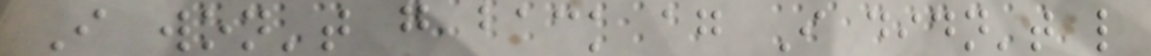I won't go back again I didn't like
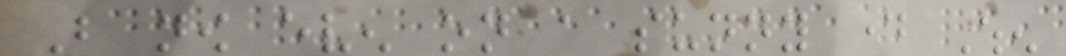But now even on a sunny day When
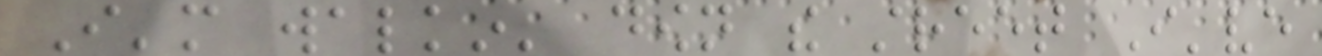I'm walkin' down the street I've
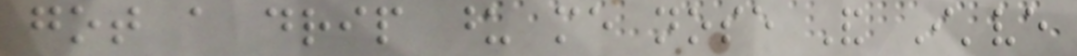got a drip upon me nose And I've
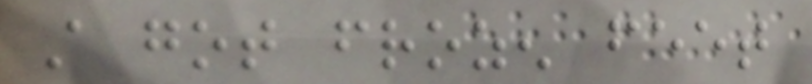still got frozen feet
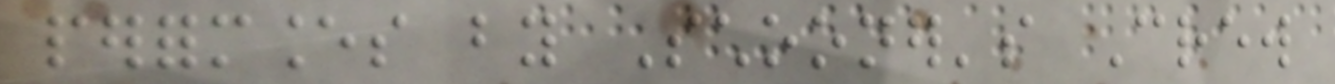performances by Schooner's Crew
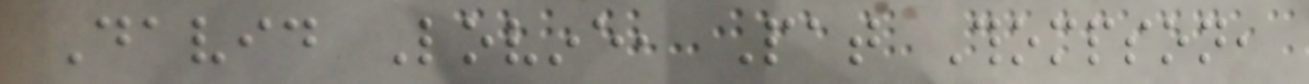David Lovine, Pat Thompson,
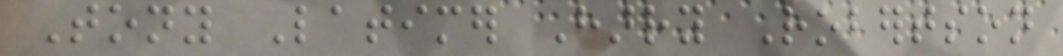Tony Latimer Harry Robertson
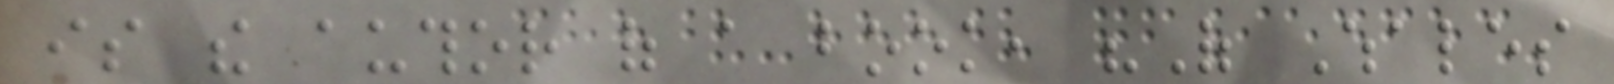is the author of a book, "Of Whales
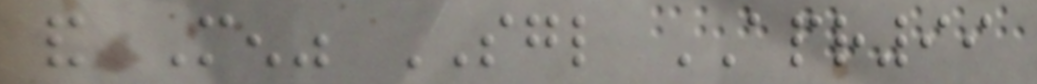and Men" SGL APR99
